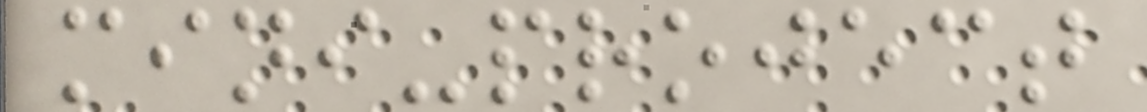mini-project
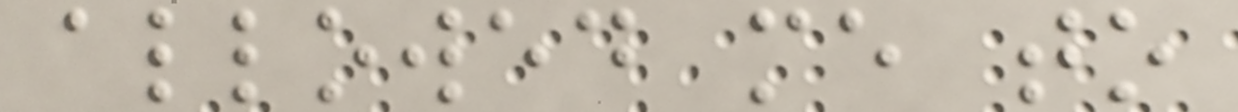allowed me to
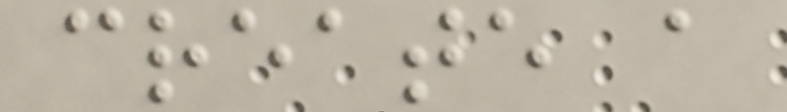create a
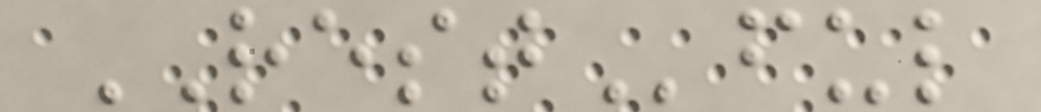RESTful
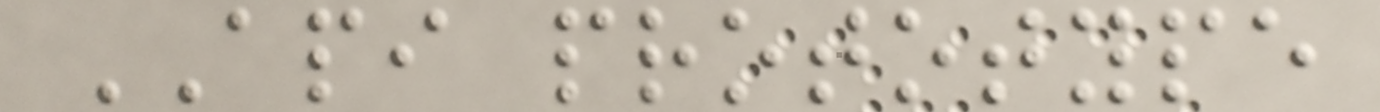API prototype
